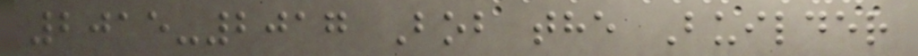2015-2017 Bob the Builder
